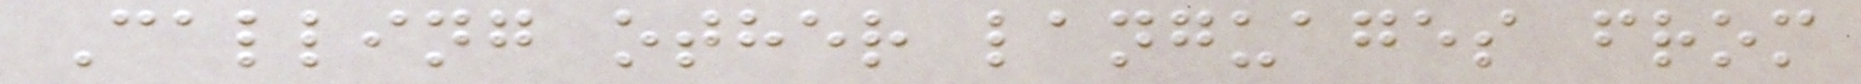Calling other languages from
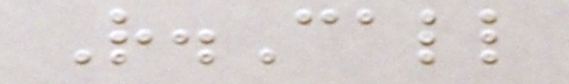R.Call
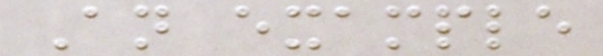An example
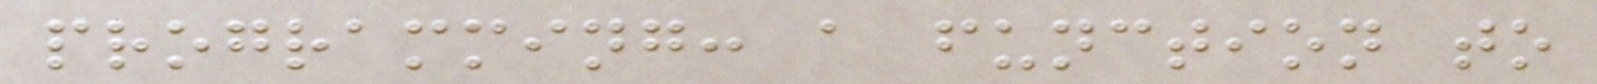programming: a function to
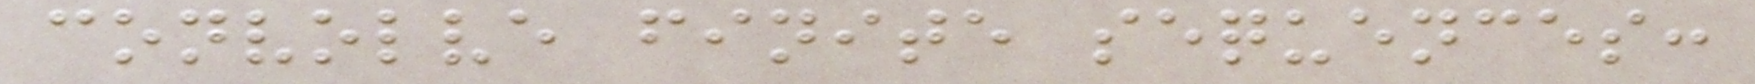convolve finite sequences:
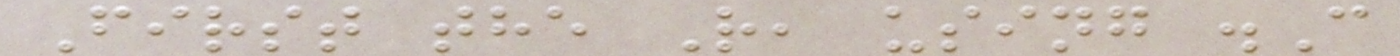First the R, using .C
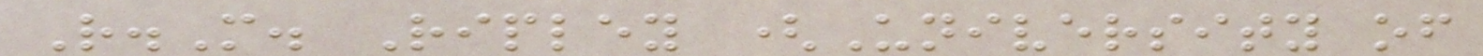R.M. Ripley (University of
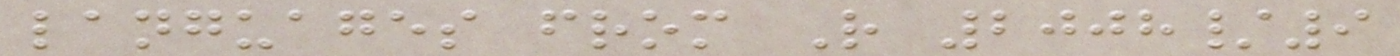languages from R 2008/9
